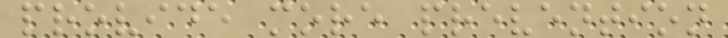provide more prevention
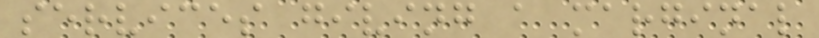services giving a marginal
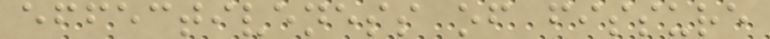effectiveness of fissure
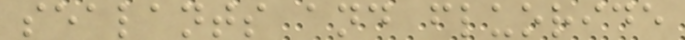sealants and fluoride
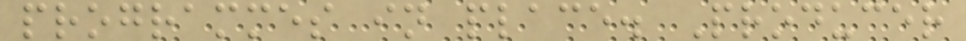programmes in place. Producer
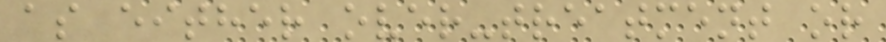as either over-treatment or
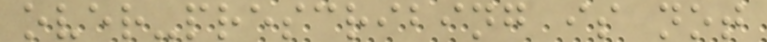over-prescribing is not
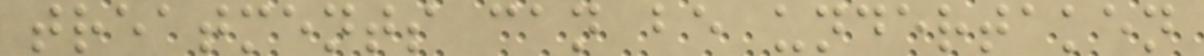treatments can be undertaken
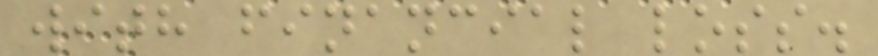with financial loss.
